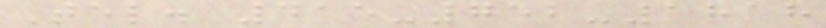Tel. 415-752-1818
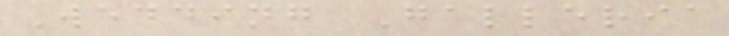Wedding Galleria
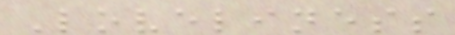Loveliness
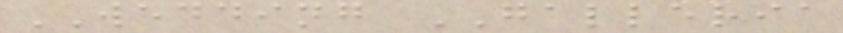WEDDING GALLERIA
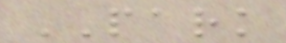PARK
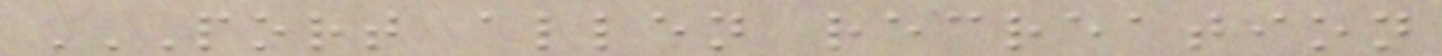PORT ALLEN RECREATION
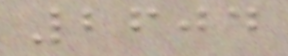2604
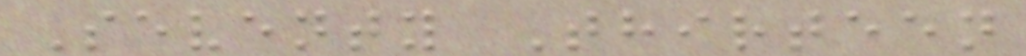Seventy Thirteen
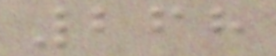268
